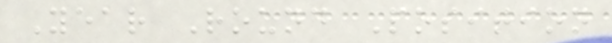Year Round Position
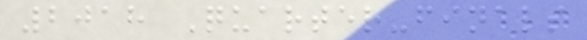2018 Quarter-finals
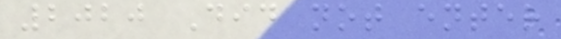2020 Did not enter
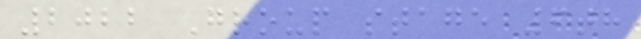2022 Group stage 6th
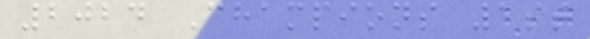2024 Champions 1st
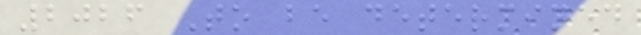2026 To be determined
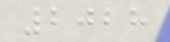2028
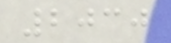2030
